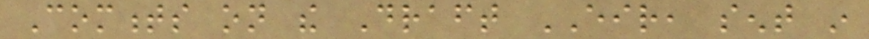Comments on the Draft EIR, sent in
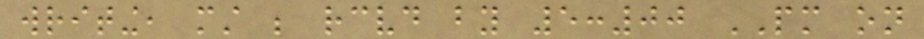writing, must be received by 5:00 PM on
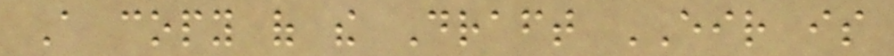A copy of the Draft EIR is
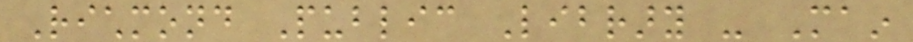Richmond Public Library - Main
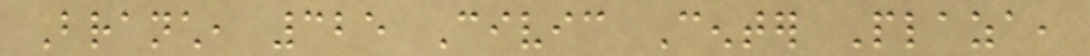Branch, 325 Civic Center Plaza,
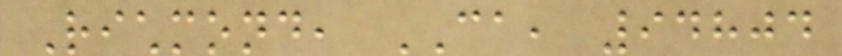Richmond, CA, 94804
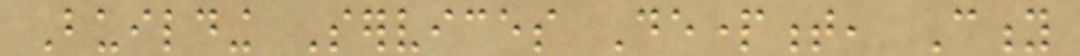Building Services Department, City
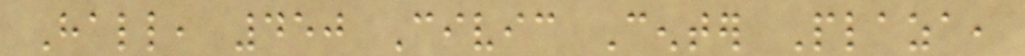Hall, 450 Civic Center Plaza,
